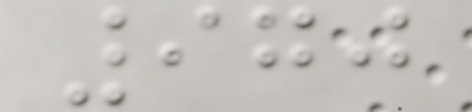970
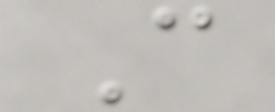C
